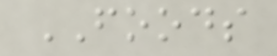FOODS
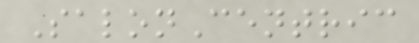SalonCentric
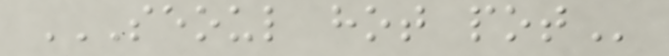SEOUL HOT POT
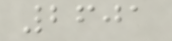2601
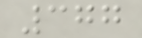377
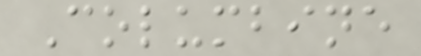Columbine
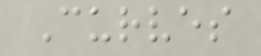Curves
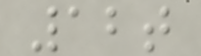12t
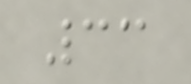33
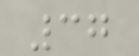37
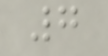7
